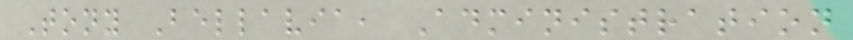Tony Bellavia, Administration
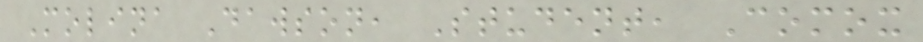Molina Dawson, Student, Comox
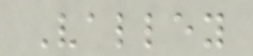Valley
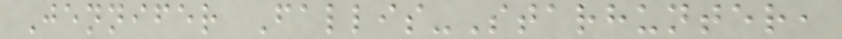Jennifer Fallis-Starhunter,
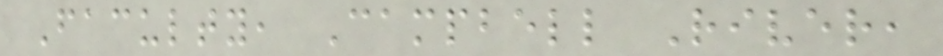Faculty, Campbell River,
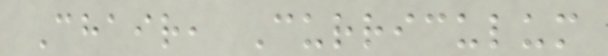Chair, Curriculum
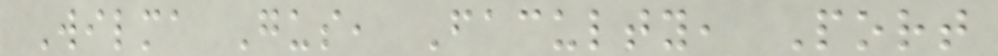Wilma Gus, Faculty, Port
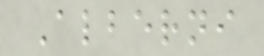Alberni
